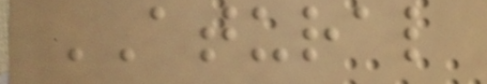ATURAL
